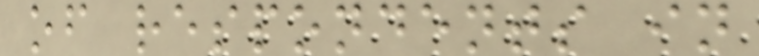of respondents in
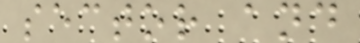sector and
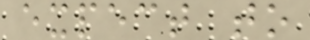expect to
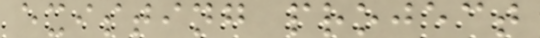existing project
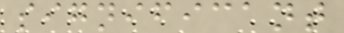significant
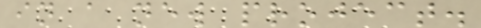in a new project.
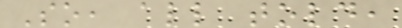So, all told,
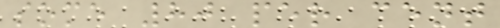some 80 per cent
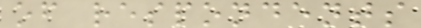of respondents
